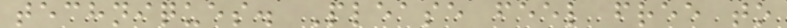techniques. Please feel free to
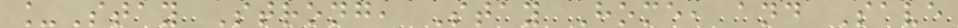_Stay Strong, Stay Home, and Save
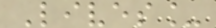Lives_
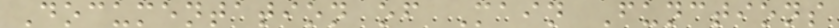Documentation of Main Functions
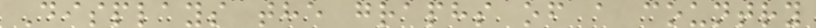Displays the graphs of a country
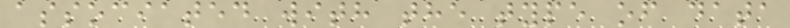associated with the type of data
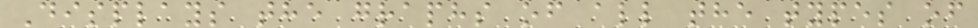Displays the graphs of all the types of
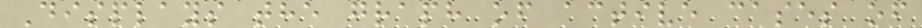Displays the graph of active cases of
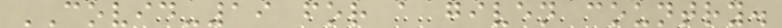COVID-19 for a given country.
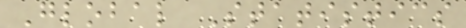Global Statistics
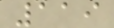119
